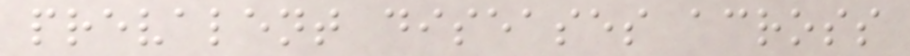prevalent diseases across
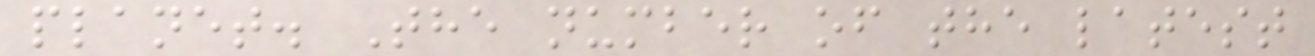planet. The number of the latest
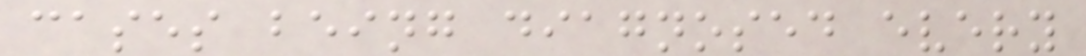cases being diagnosed every
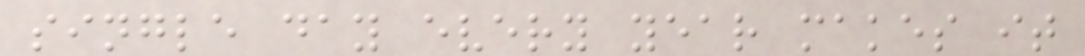single day every year makes it
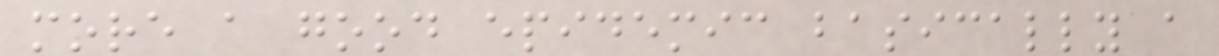more a good epidemic basically a
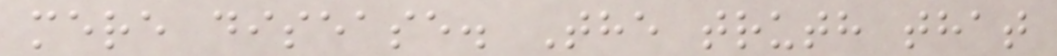mere disease. The truth that
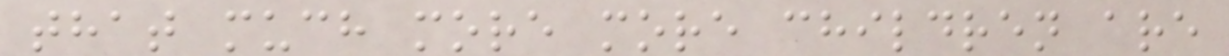that much more more children are
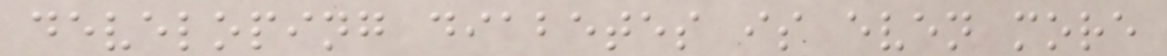developing diabetes is even more
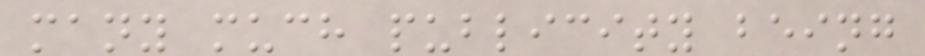many much publicity being
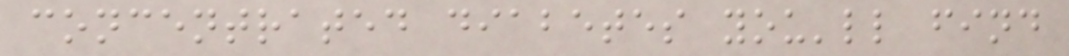concentrated diabetes you'll find
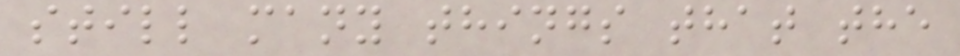still many things that the
